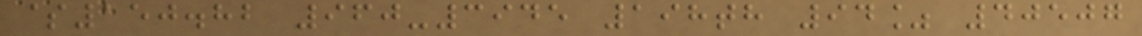$150.82 960-3945 198th 94% 40507
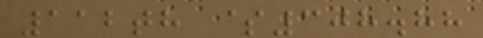112th $308.88
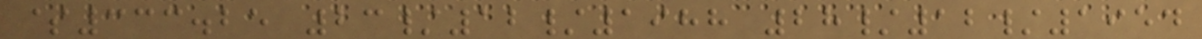$333.25 23/12/1988 28/12/1954
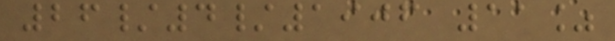26/4/1906 11%
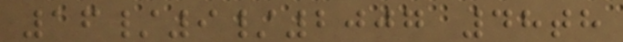16/9/2007 48th
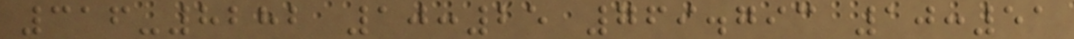316-8282 10:25 769.793 10:51
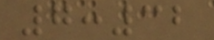7:32
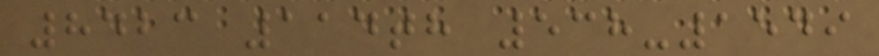8423 114th 538-1549
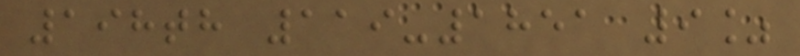198th 119-1851 9%
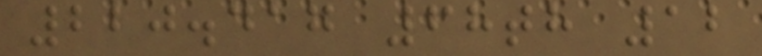220.417 68th 12
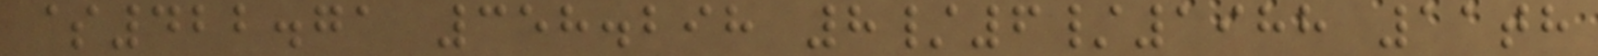$422.71 358.298 8/6/1988 11th
